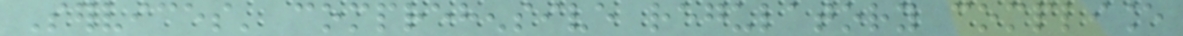Services' comprehensive regulatory compliance
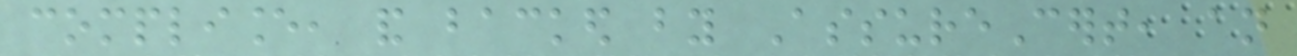compliance, and backed by AssureCert, an
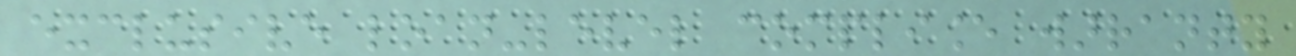exclusive loan-level compliance warranty
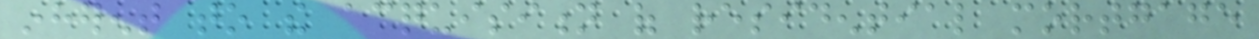inherent to the acquisition of residential mortgage
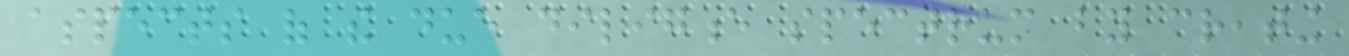aspects of the due diligence spectrum by creating
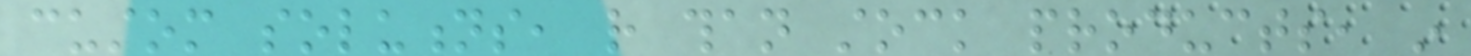custom solutions, rather than stock products, in
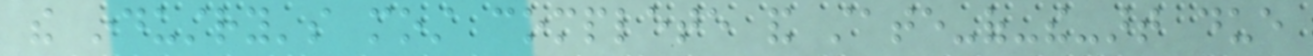the industry's most complete and state-of-the-art due
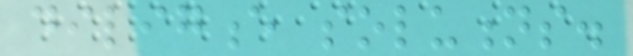diligence solutions.
